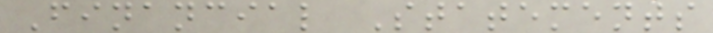Financial Statements
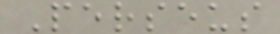Perseus
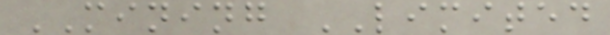MINING LIMITED
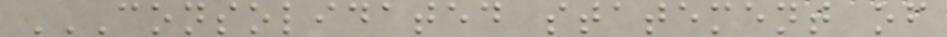CONSOLIDATED STATEMENT OF
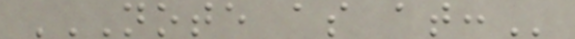NOTE AS AT:
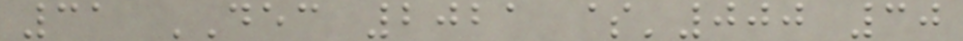31 DEC 2021 $'000 30
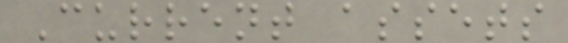Current assets
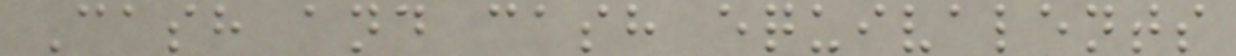Cash and cash equivalents
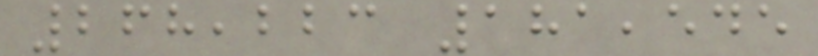268,223 181,545
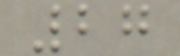27
